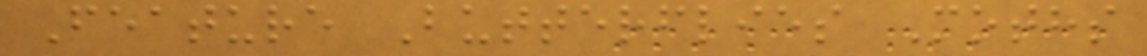Feature Butterflies Moths
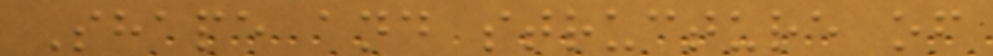Shape and structure of
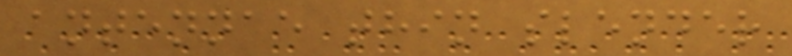antennae thin slender
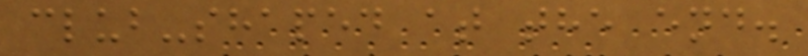club-shaped at the end.
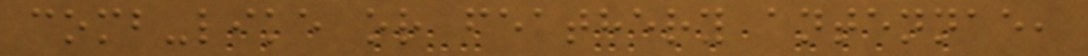comb-like or feathery antennae,
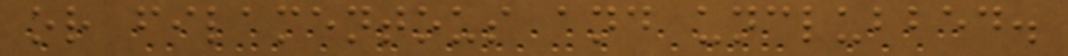or filamentous and unclubbed.
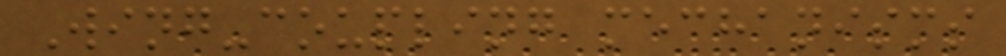Wing-coupling mechanisms
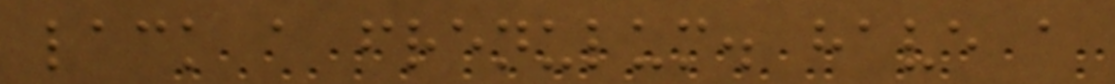lack a frenulum. have a
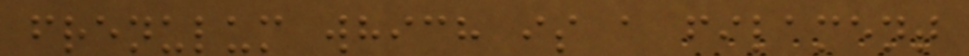frenulum which is a filament
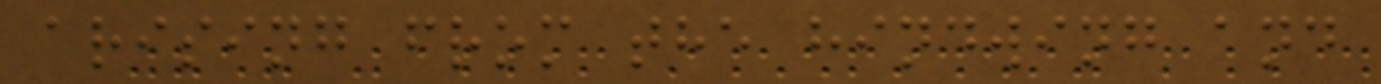arising from the hindwing and
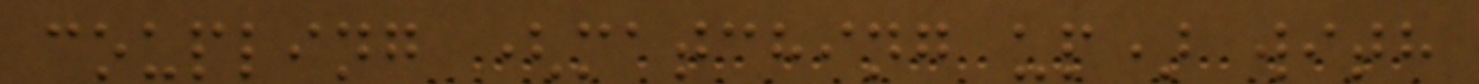coupling (matching up) with
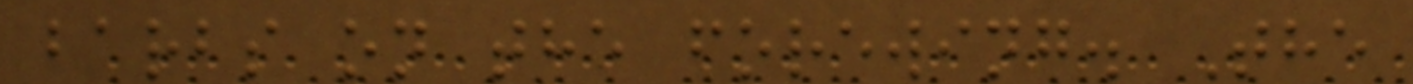barbs on the forewing. The
